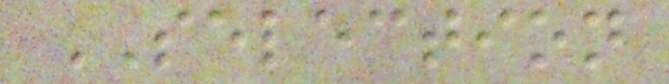SELECTION
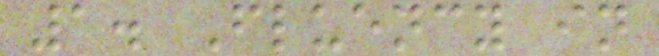1. Fluency in
